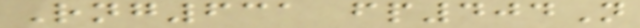Rng631 fp404N
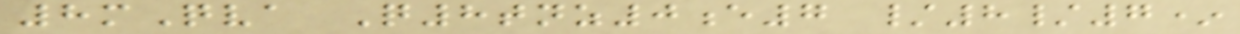8mQva Q8tnz0e7 /8/7*
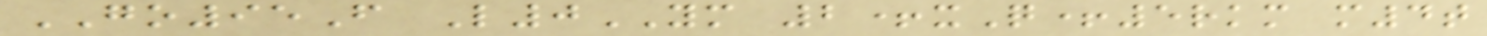GO95F L0YM 2+xQ+5rkm m4t
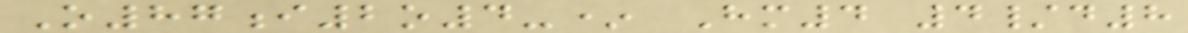O87i2o4-* Hm4 4/d8
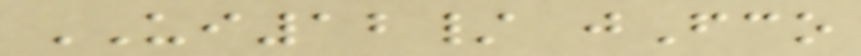UI12/ jFco
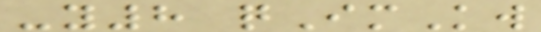-y8 qImKw
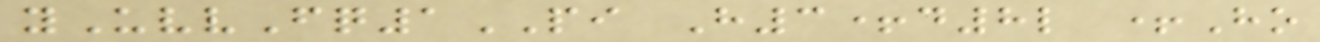yUvvFq1PI H3+d8l +Ho
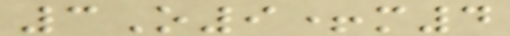3O9+m4
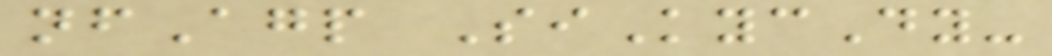nfAgp SiKycDy-
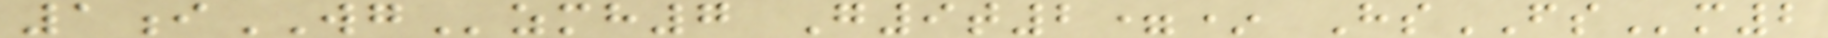1iWGzmh7 G9t2=* HsFSm2
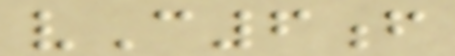vC6f
